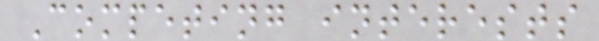Competing interests
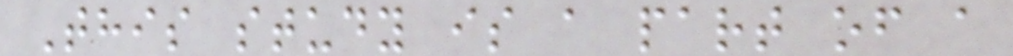This study is a part of a
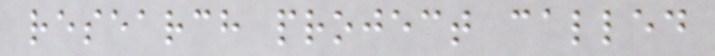research project called
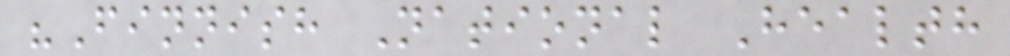"Finnish National Health
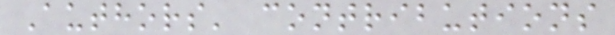Authors' contributions
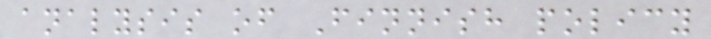analysis of Finnish policy
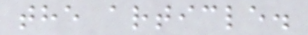the article.
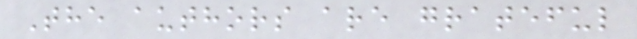The authors are grateful
